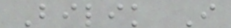Bilik I
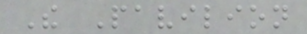The Pavilion
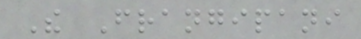The Frangipani
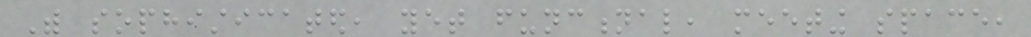With sophisticated, yet functional, meeting space,
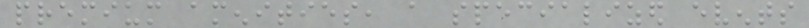premium amenities, a specialized events
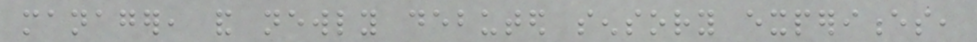manager, and newly debuted sensory experiences,
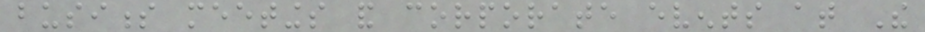business meetings and corporate events at The
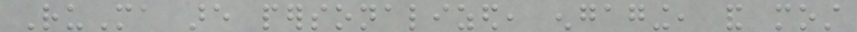RuMa are personalized, engaging, and most
